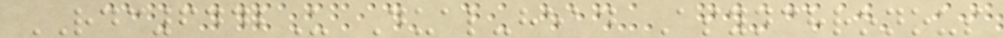RDC6442U Dual-head Asynchronous
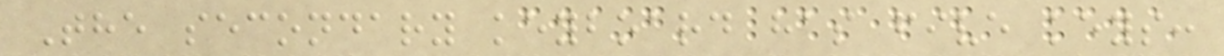The secondary keyboard has five keys:
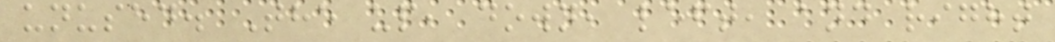unused. The up, down, left, and right
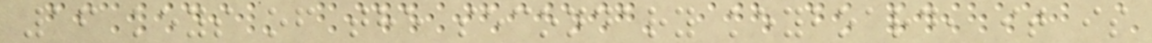16 keys of the secondary keyboard, it is
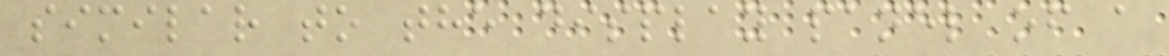similar to the display panel of a
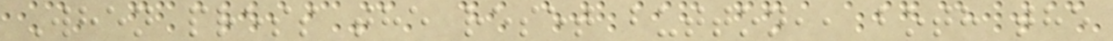When press the reset button,, both the
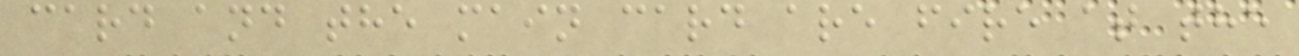card and the main card are fire at the
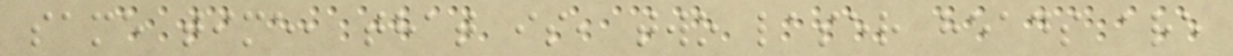same time, that is, two laser heads are
